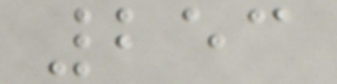253
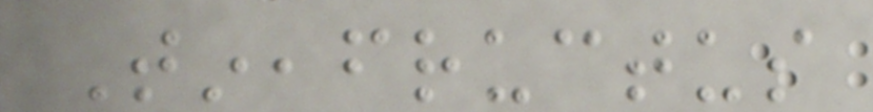Tineafructus
